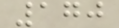170
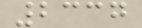2337
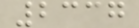2337
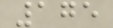175
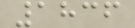1836
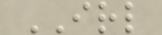IRL
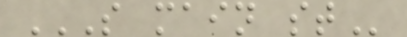S MAIN ST
